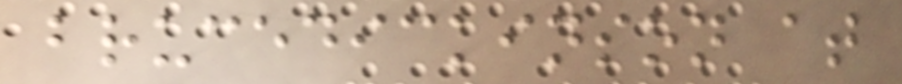brucedickinson at
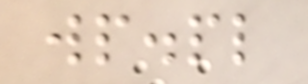wp.pl
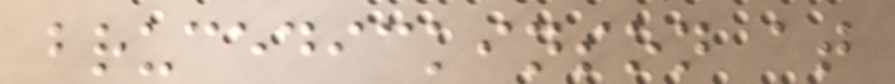brucedickinson at
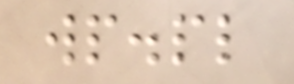wp.pl
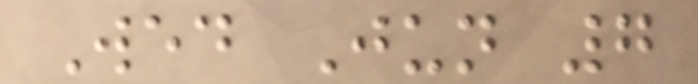Wed Jun 7
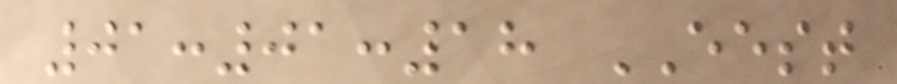01:01:18 EEST
